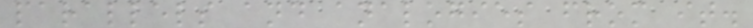parallels and analogies from it.
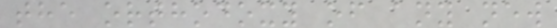the orthodoxy of any new
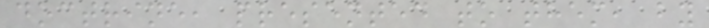doctrine, presented to them, by
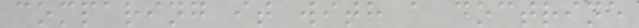comparing it with a doctrine
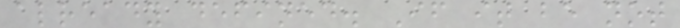already defined. If it be not
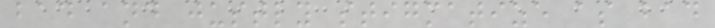bad and justly stigmatize as bad
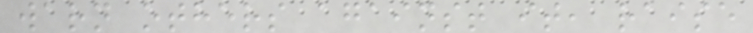warn others against it, raise
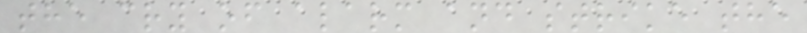the cry of alarm and strike the
